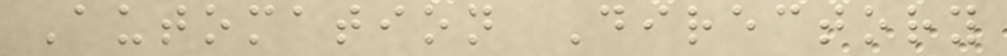Automation Directory
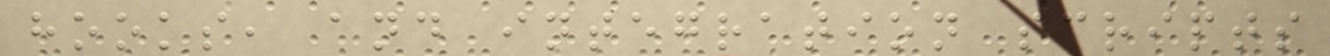hooks, and integration scripts
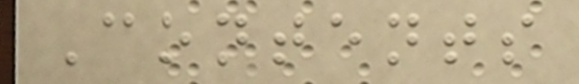Contents
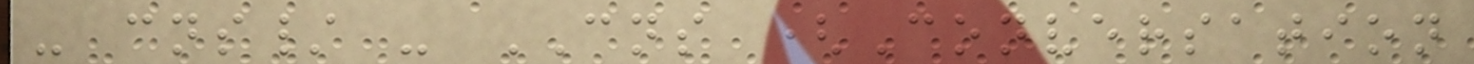- cns/ - CNS (Conversation
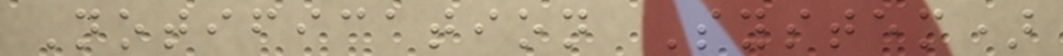Notification System)
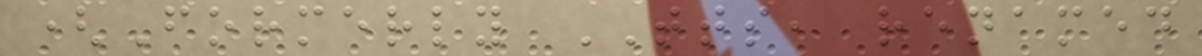(Formerly TTS, renamed
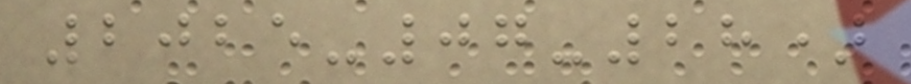2025-07-28)
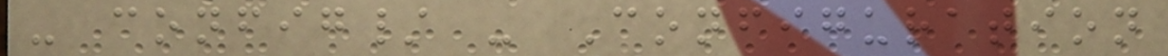- config/ - Configuration
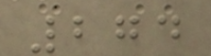274
